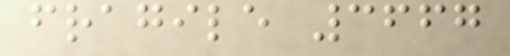fragile 3667
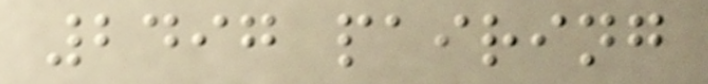2497 pairing
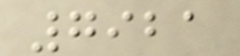7921
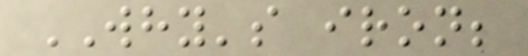WHY's iron;
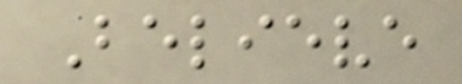Believe
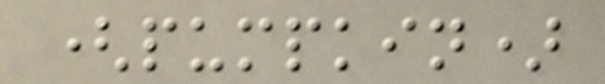(pumpkin)
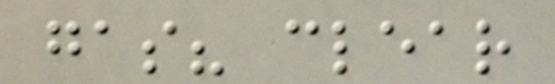gas? clear
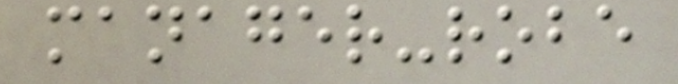manager-robe
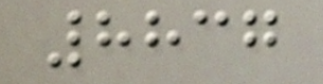8837
